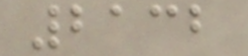2132
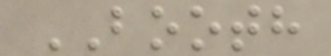BOOTH
